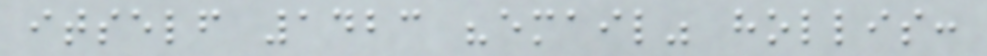itself 1423 "email" hollis:
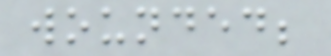wounded;
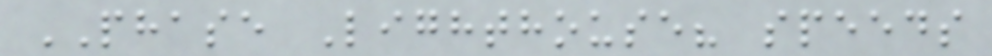PHASE Lighthouse? speeds
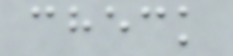check
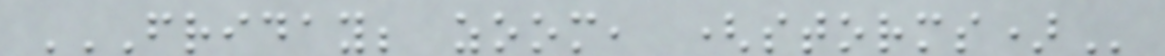FRIDAY; ZOOM, (STORMS)
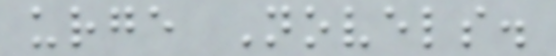urge Novels.
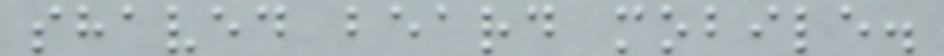shaved beard mobile.
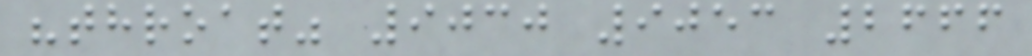"throat" 9030 9053 2666
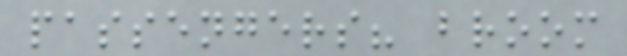passengers? broom
